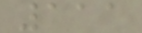111
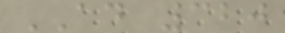AD 320
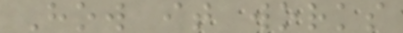How it works
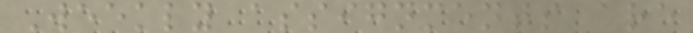Weekly assignments are
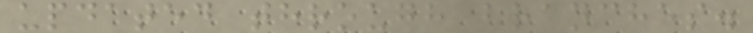updated through branches.
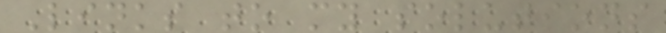Links to my solutions
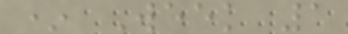* Week 1
